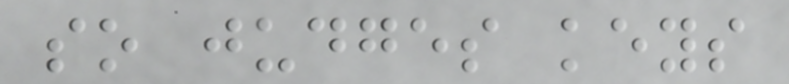so judges keys
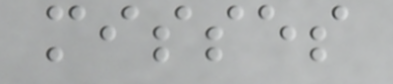misses
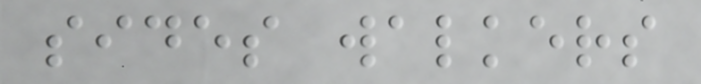sides walkers
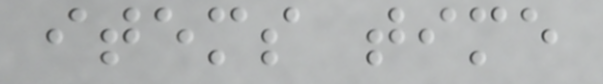items time
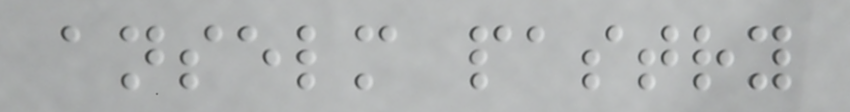anselm pastry
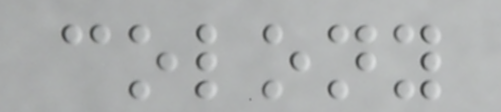colony
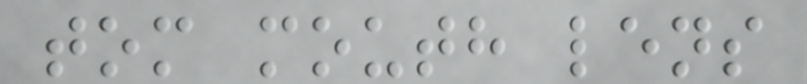tom mouth lens
